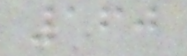160
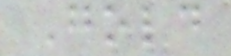Gold
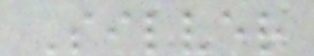Silver
